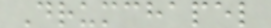Drumchapel
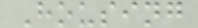Housing
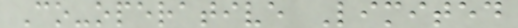Co-operative Limited
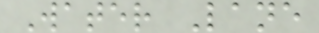Water Lane
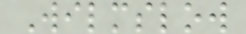Wilmslow
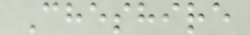Cheshire
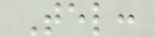Tel:
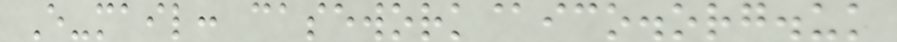E-mail: casework@ico.org.uk
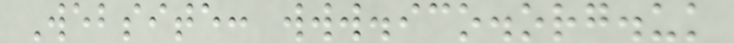Website: www.ico.org.uk
